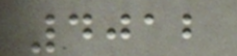4012
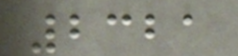2321
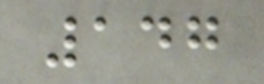147
